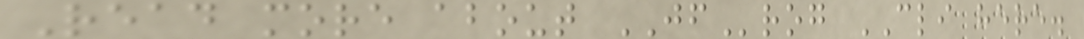Read more about JFrog CLI here.
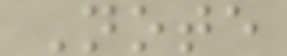Note
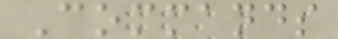Commands
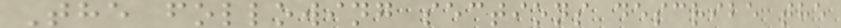The following sections describe the
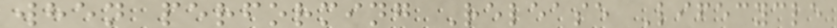when performing Release Lifecycle
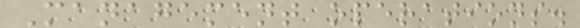Management operations.
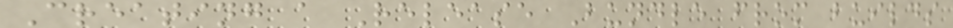Creating a Release Bundle from builds
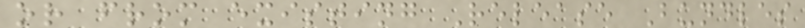or from existing Release Bundles
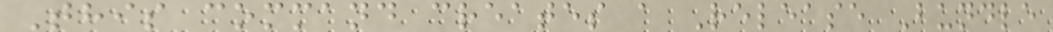This command creates a Release Bundle
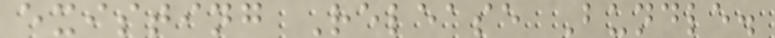existing Release Bundle.
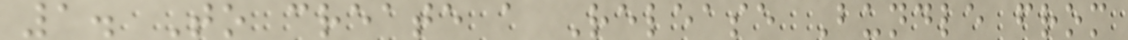1. To create a Release Bundle from
